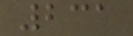231
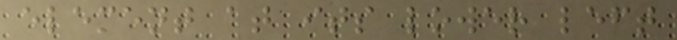element at its lower left
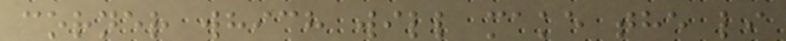corner which will make the li
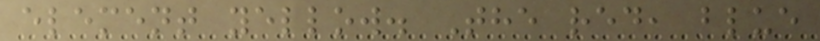element yellow. The red, blue
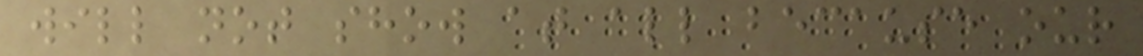will not show at all because our
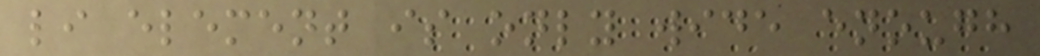li element is only wide enough
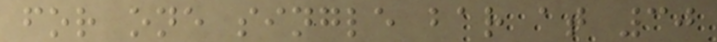for one single bar at 30
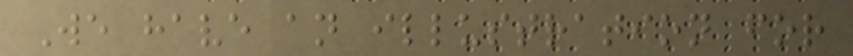We have an illustration for
